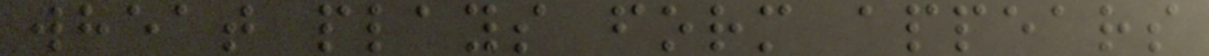wheat plays form appears
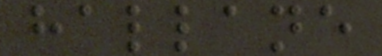hallane
